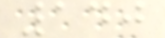140
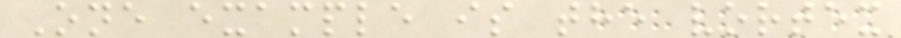One example is the vortex
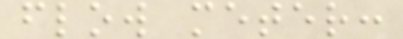flow meter:
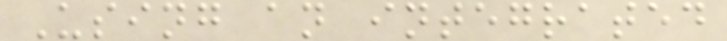Using an integrated
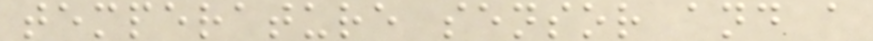temperature sensor and a
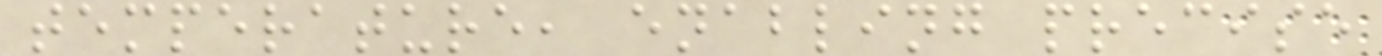temperature, enabling precise
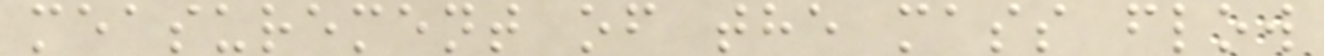measurement of the mass flow
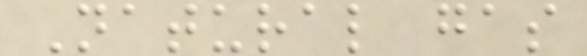Natural gas
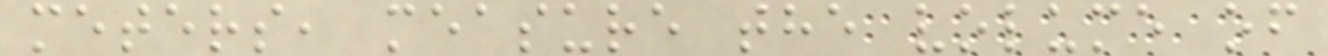meters, measure the volume of
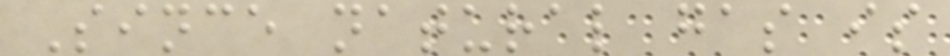Since natural gas is
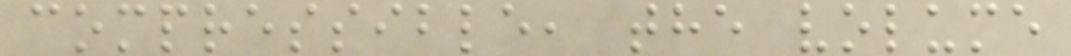compressible, the volume
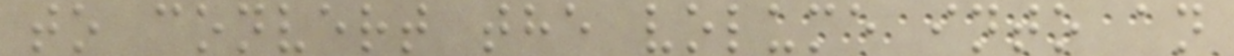to convert the volume into an
